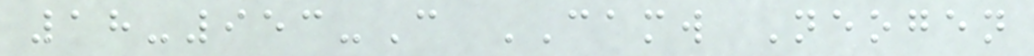18-953-C CAMW Neogen
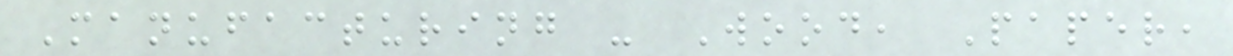Manufacturing - Wood, Paper,
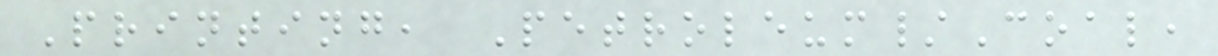Printing, Petroleum/Coal,
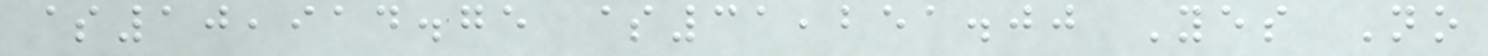$10,914.75 $31,251.00 Yes No
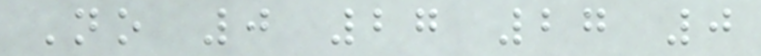No 0 27 27 0
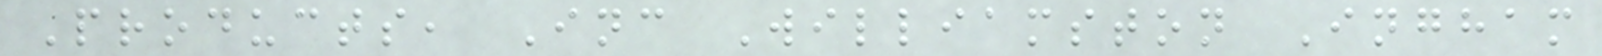Products, Inc Williamston Ingham
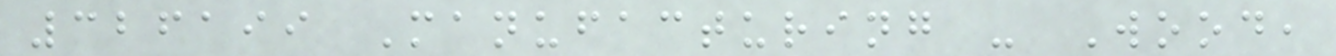326199 Manufacturing - Wood,
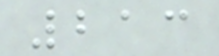213
